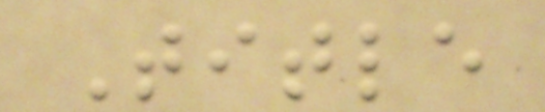Title
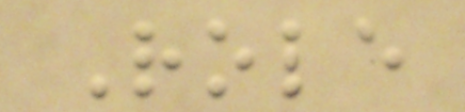Role
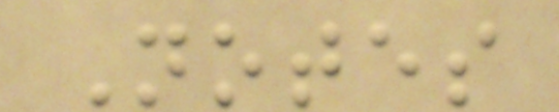Notes
